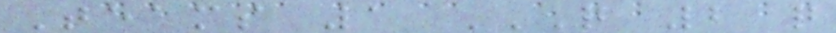Teams 1 Q 2 Q
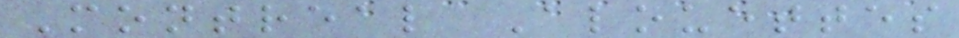Montreal Alouettes
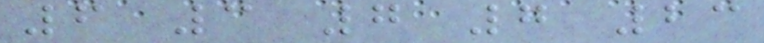6 3 7 7 23
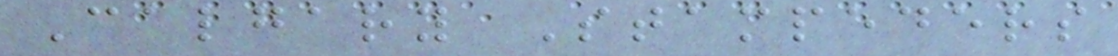Calgary Stampeders
